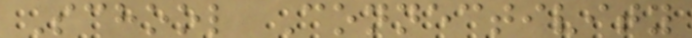School Connectivity
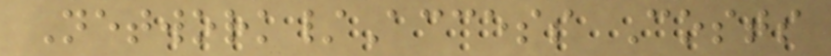Network/Access Costs
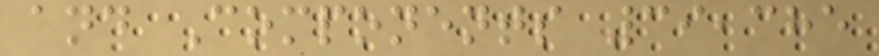and Components 39,385
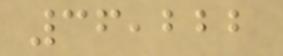36,222
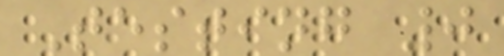Testing 0
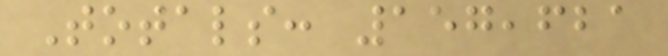Totals: 157,621
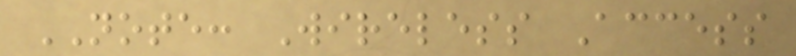NOTE: Wireless Access
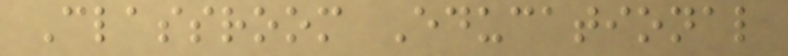Classroom Educational
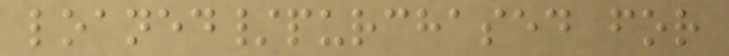loaned/purchased for
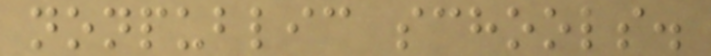nonpublic schools.
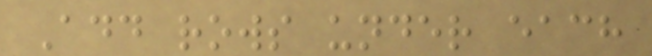Add rows under each
